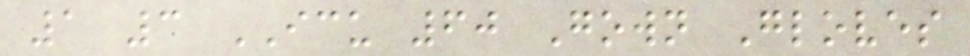1 3 ICU 60 Gown Gloves
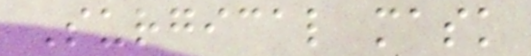Surgical mask
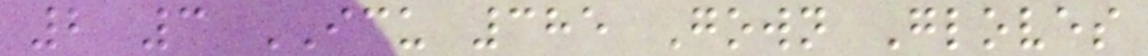2 3 ICU 385 Gown Gloves
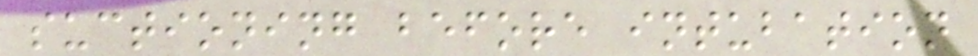suctioning before intubation
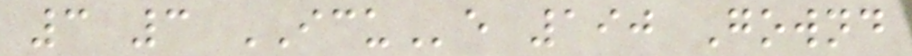3 3 ICUe 190 Gownd
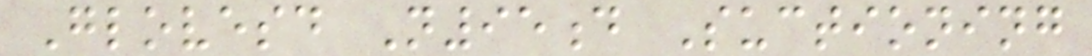Glovesd N95d Suctioning
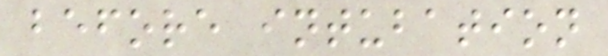before intubation
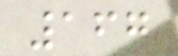167
